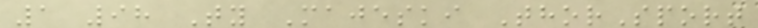1 98 Ty Majeski ThorSport
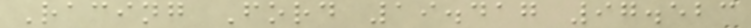Racing Ford 19.417 97.523
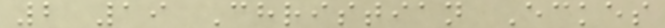2 19 Christian Eckes
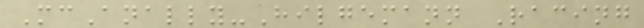McAnally-Hilgemann Racing
